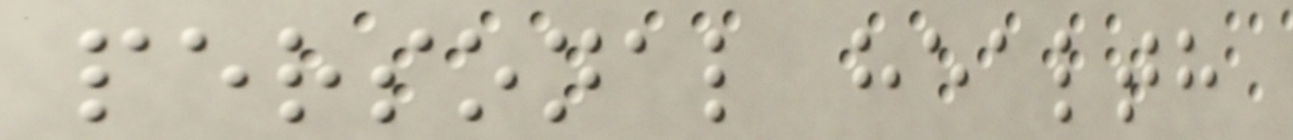personal health
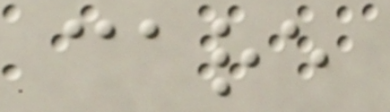care
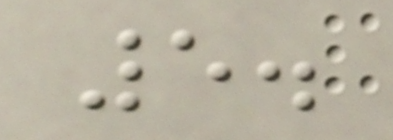5.
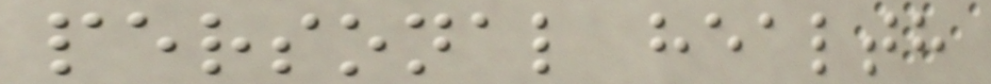personal health
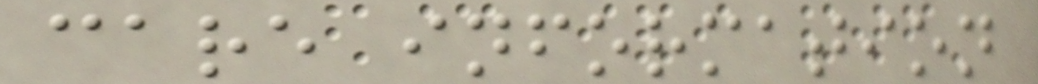care information
